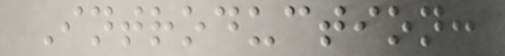Introduction:
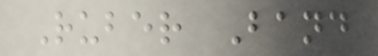Ruber Band
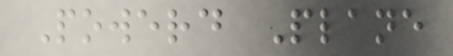Powerd Plane
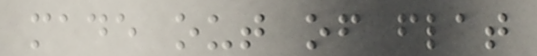made out of flat
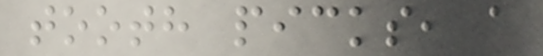tooth picks, a
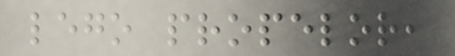lego propelor,
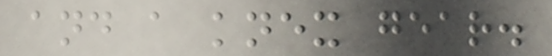and a knex gear.
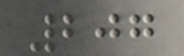207
